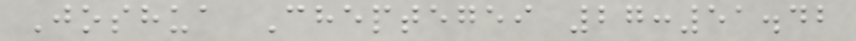Joshua Cheptegei 27:51.42
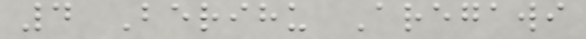4 Berihu Aregawi
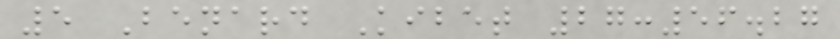5 Benard Kibet 27:56.27
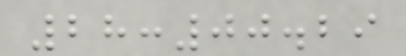28:00.29
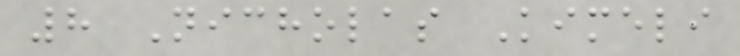8 Nicholas Kimeli
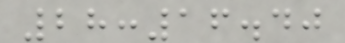28:16.40
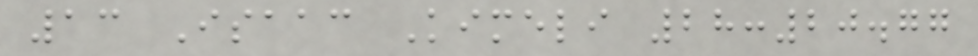13 Isaac Kimeli 28:20.77
